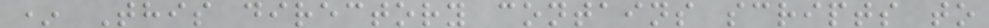* This directory contains scripts to
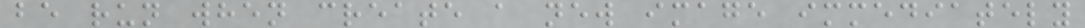be run when create a new image immediately
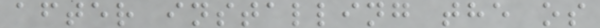after installing the os
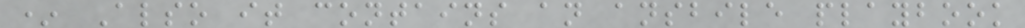* Also it contains an ansbile playbook
